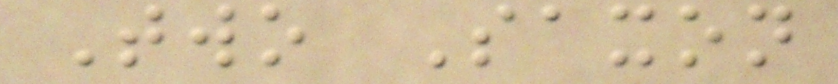Two Saxon
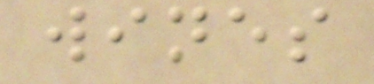wines
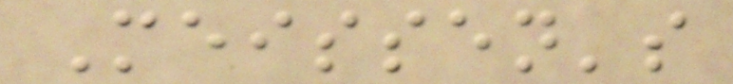Meissen's
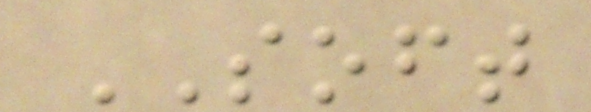SOFT
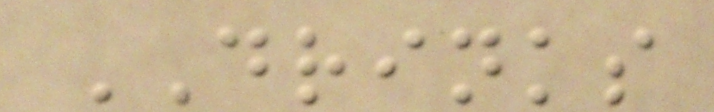DRINKS
